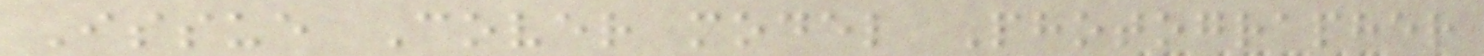Issue Cover model Photographer
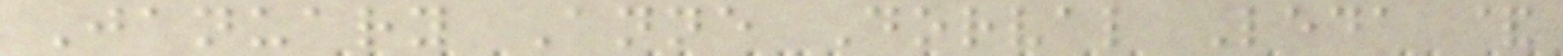January Anne Dorval Leda &
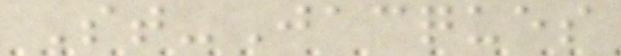St-Jacques
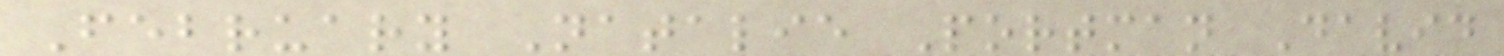February Natalie Portman David
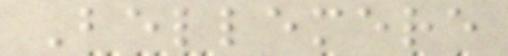Bellemere
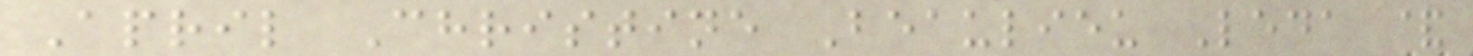April Christine Beaulieu Leda &
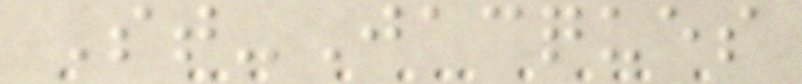St-Jacques
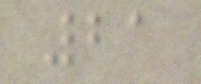21
